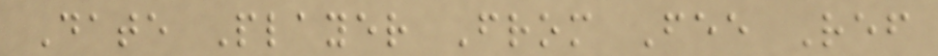Date Player From Fee Ref
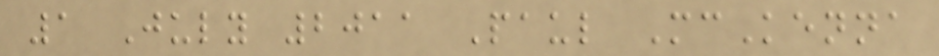1 July 2011 Paul McKenna
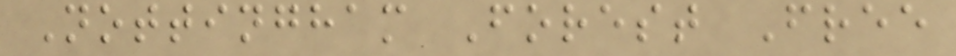Nottingham Forest Free
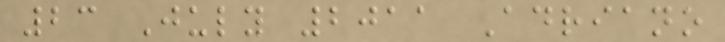23 July 2011 Adriano
